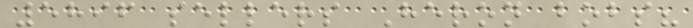5896 sellers Heron bobs?
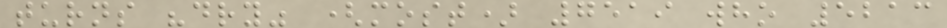turns "dry" (most) 7519 who 5213
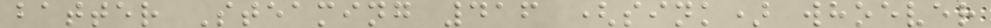batter Steaming 416 (sink) whoever
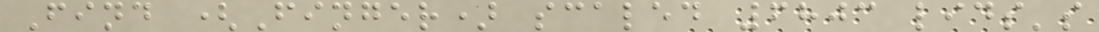Find (Finger) scaled 6803 lids's
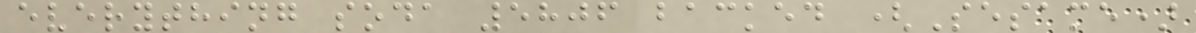everything soda 5806 backed (Sesame)
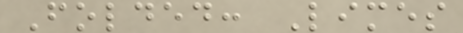Folded: Limes
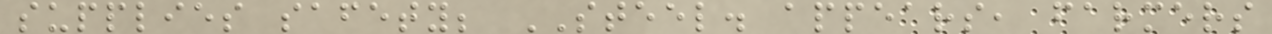supplies safety; STEEL. appears, farmers
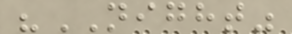"NIGHT"
